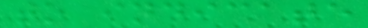to indicate
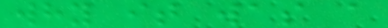why it was a
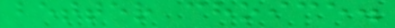better choice.
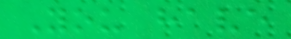You have
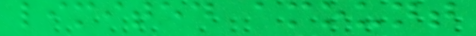limited amount
